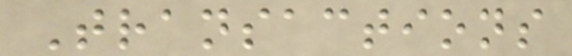Transactions
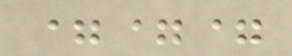===
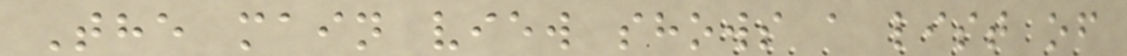The main view shows a list of
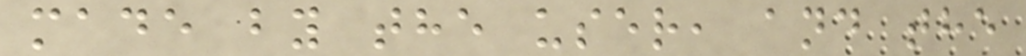made by the user, and the
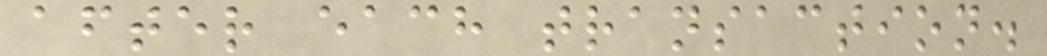after each transaction.
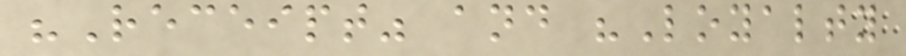"Receipt" and "Loyalty
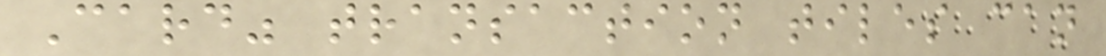Card" transaction tiles can
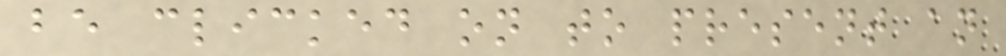be clicked on to present an
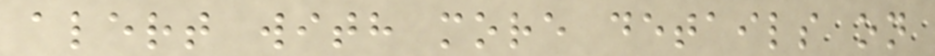alert with more details on
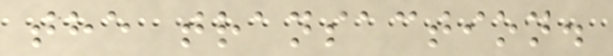the transaction.
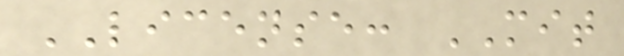LICENSE: MIT
